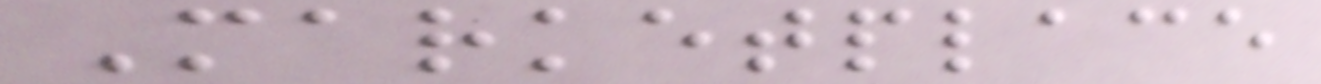Marketplace
